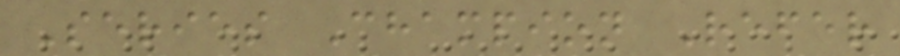Series Champion Refer
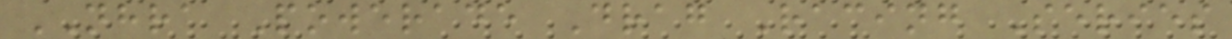NHRA Powerade Drag Racing Series
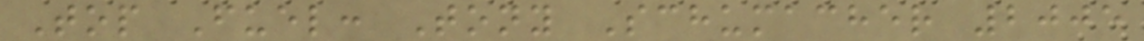Top Fuel: Tony Schumacher 2005
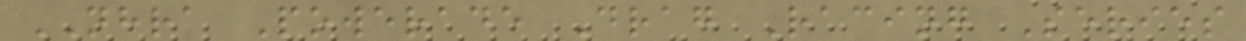NHRA Powerade Drag Racing Series
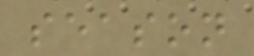season
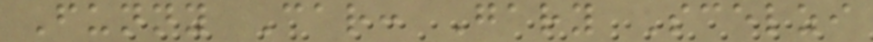Funny Car: Gary Scelzi
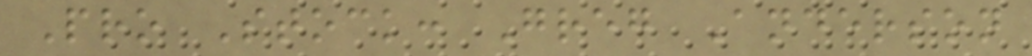Pro Stock: Greg Anderson
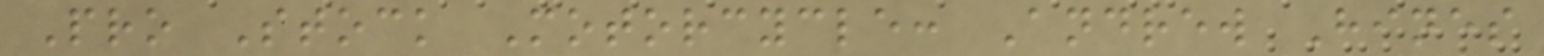Pro Stock Motorcycle: Andrew Hines
